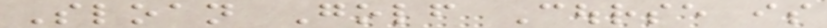Sloan Golf Course is
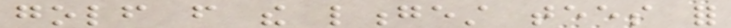golf from the longest tees for
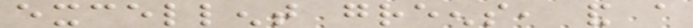excellent greens, and a
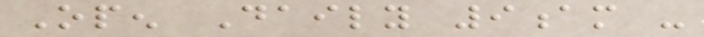Open Daily 9am -
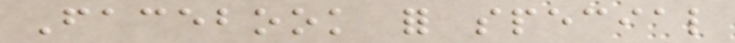Facebook for special
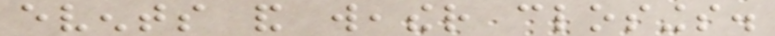events and weather closings.
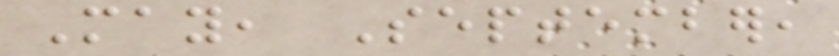May, September,
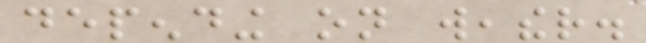depending on weather.
